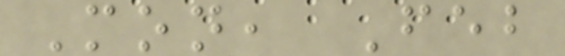Mon, Feb
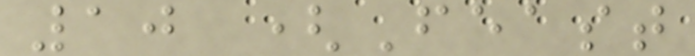10 (Feast
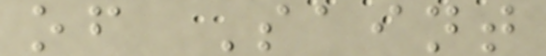of Saint
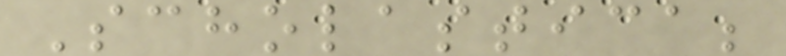Scholastica;
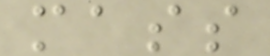mass
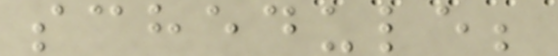schedule;
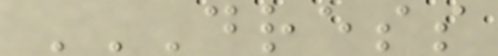DRESS
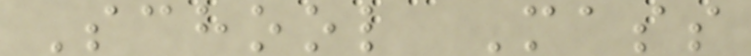School Mass
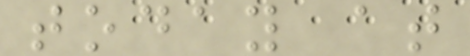today at
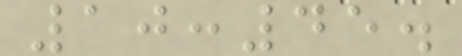10:45.
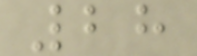28
